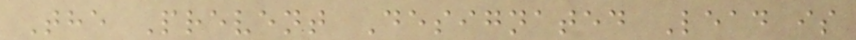The Prevent Designated Lead is
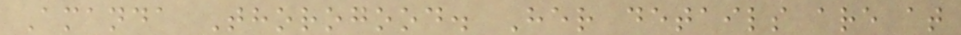Amanda Thorogood. Her details are at
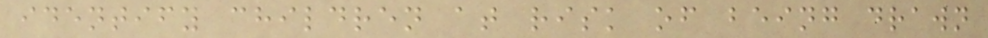identify children at risk of being drawn
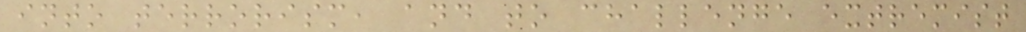into terrorism, and to challenge extremist
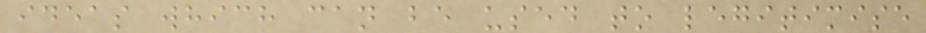ideas which can be used to legitimise
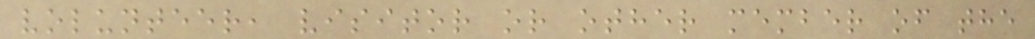volunteer, visitor or other member of the
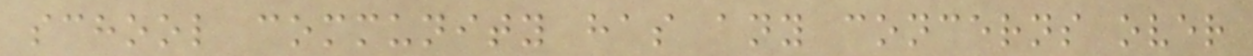school community has any concerns over
